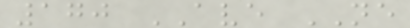170 AVE NE
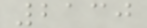2130
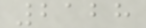2128
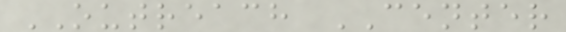OUTREACH CENTER
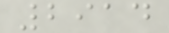2914
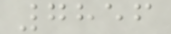7856
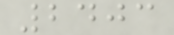2403
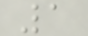1
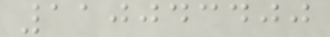110043400
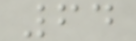64
